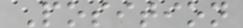Position
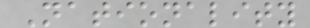Nationality
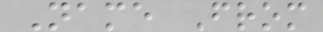Name From
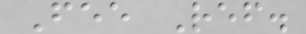Fee Ref.
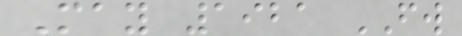May 1921 FW
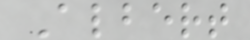Albert
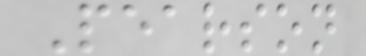Pearson
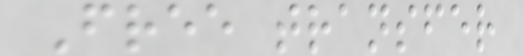Free transfer
